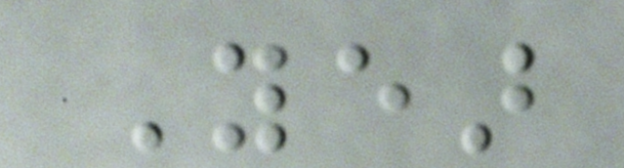Year
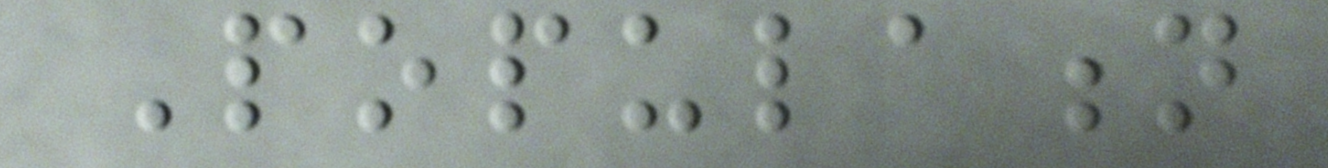Population
